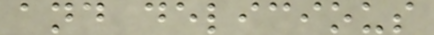and delicious
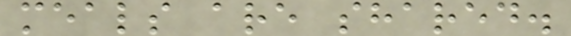meals are shared.
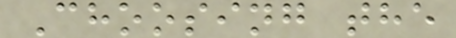Choosing the
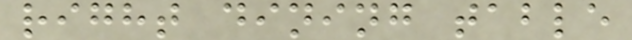right dining table
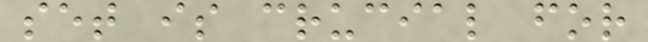set is crucial for
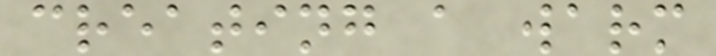creating a warm
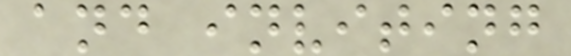and inviting
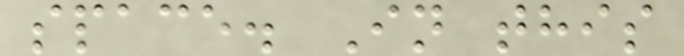space. In this
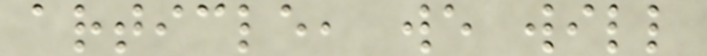article, we will
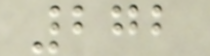272
